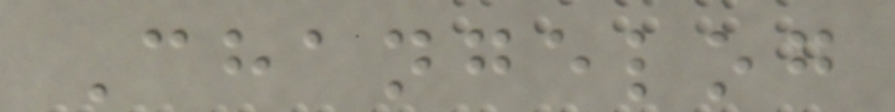Changelog
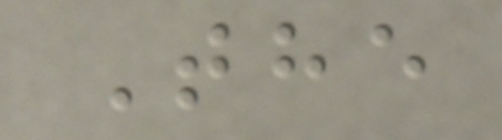The
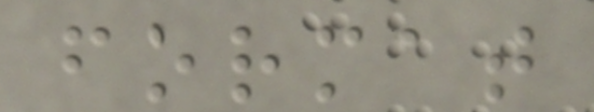format
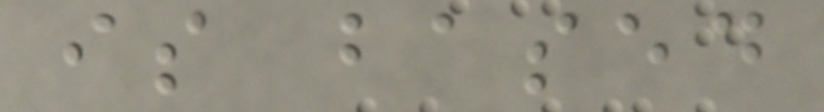is based
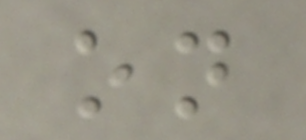on
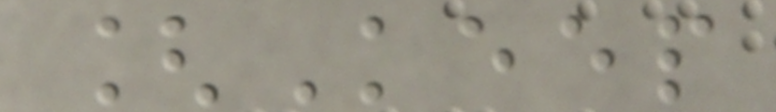[Keep
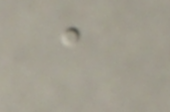a
